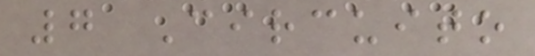7 Circuito
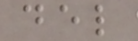del
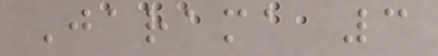Jarama 3
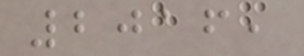2016,
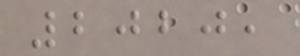2020,
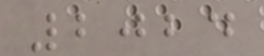2024
